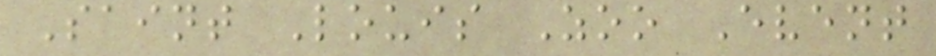Saint Louis Zoo Event
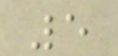5
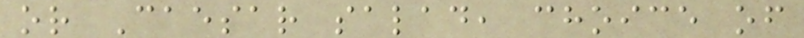or Caesar salad, choice of
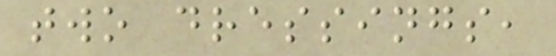two dressings,
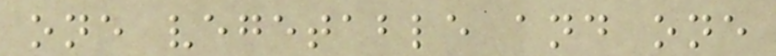one vegetable and one
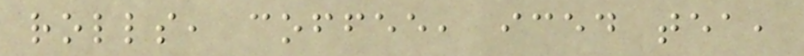rolls, coffee, iced tea,
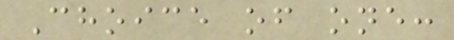Choice of one:
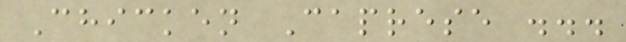Chicken Caprese ...
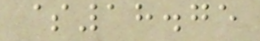$18.75
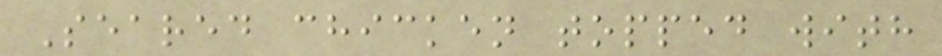Seared chicken topped with
